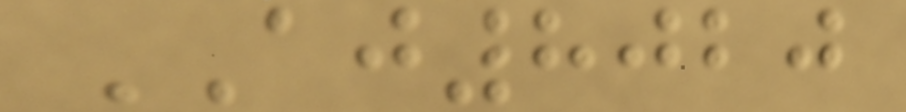AJ8020
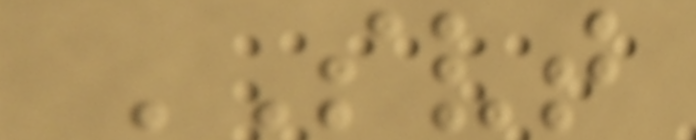SVT
